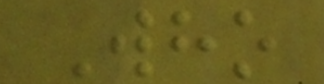Who
